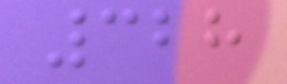328
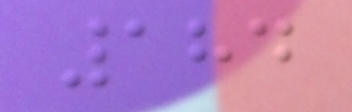184
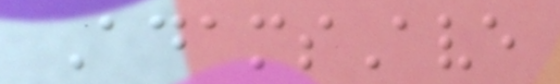AdamsAve
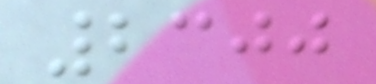2300
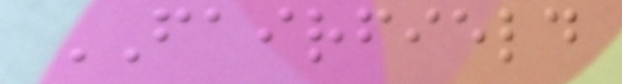FAIRFIELD
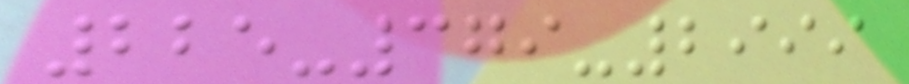225-379-2999
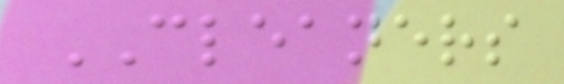CLEANERS
